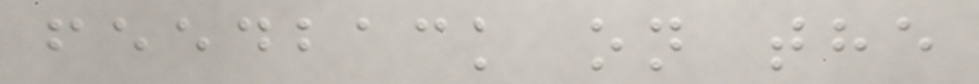feedback on the
